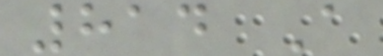814 A
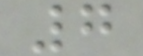7
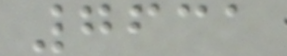7631
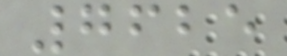7625
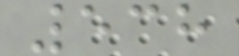538
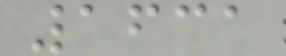1631
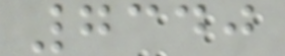7340
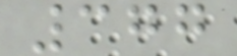377
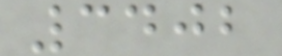3402
